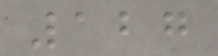127
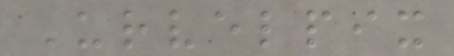Urvelpix
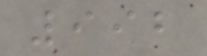992
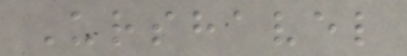Urshavel
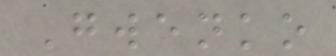Gwenko
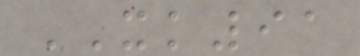XK91
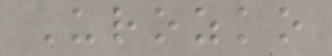Urozko
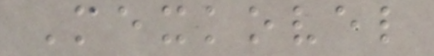Mexkovel
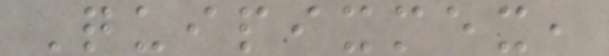Quipixmex,
